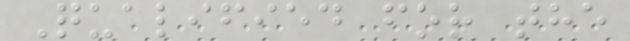Qualified for the
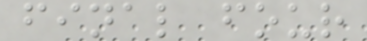final four
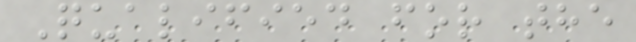Qualified for the
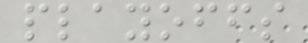playoffs
